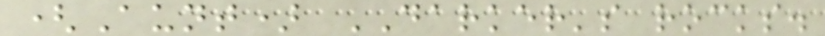(Aunt) DARKER's rocks.
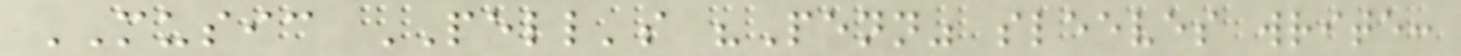MUSIC PELL's "Penn" sleeves write:
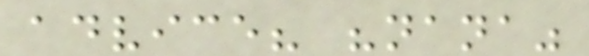advice? "nana"
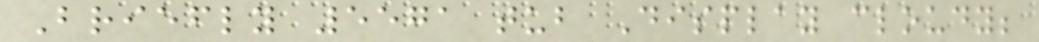Briefly 5571 tub Display cloudy;
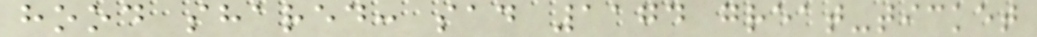hood shared: sad 1174 great-ticket
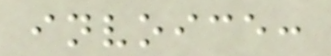invoice:
